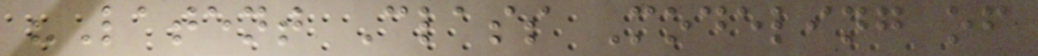"Latent Class Modeling of
